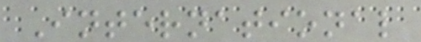International
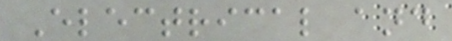Electrical and
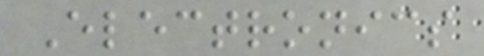Electronics
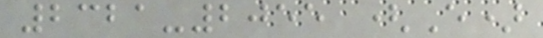2321-2055 (E)
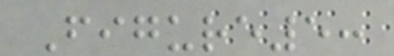Figure5:
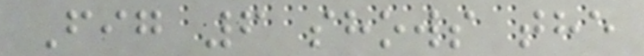Fig 6 shows the
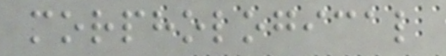morphological
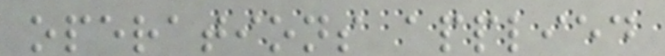operations applied
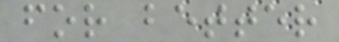for better
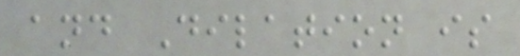and Dilation is
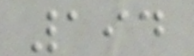194
